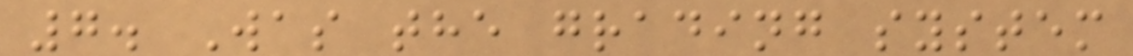7. Was the grading system
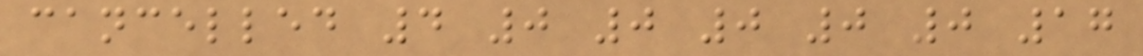cancelled 4 0 0 0 0 0 17
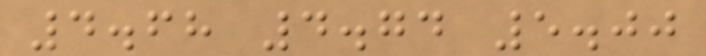4.68 4.74 5.00
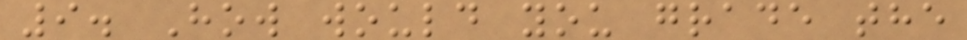9. How would you grade the
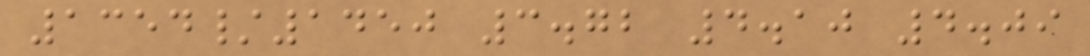1354/1450 3.72 4.10 4.09
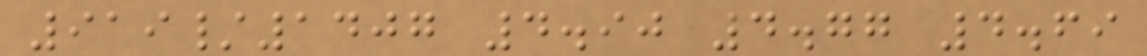919/1407 4.90 4.77 4.69
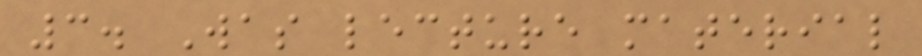3. Was lecture material
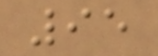95
